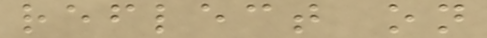reflect on
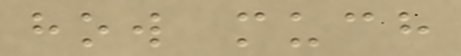how much
